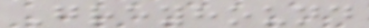Greyhound
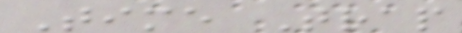Time Trap
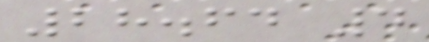28.64 4
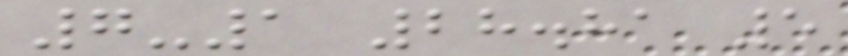7-1 28.81 5
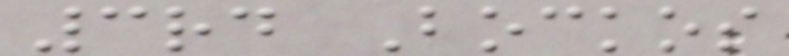3rd Bockos
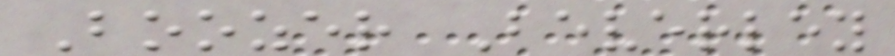Boozer Beverley
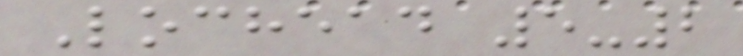Lochead 5-2
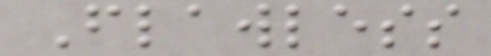Flawless
